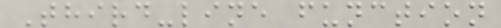Third-line function
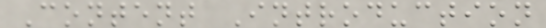Content Introduction
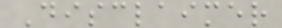Disclaimer
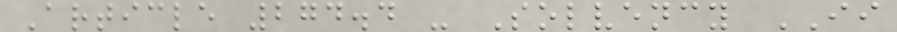Article 274.4 - Solvency II
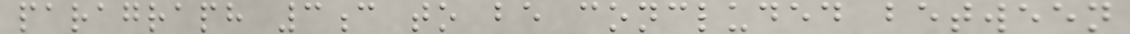paragraph 3c to be concluded between
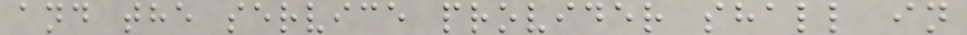and the service provider shall in
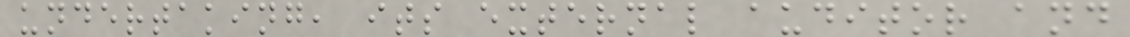undertaking, its external auditor and
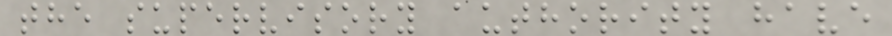the supervisory authority have
